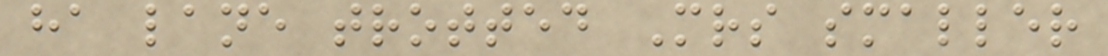ha lane trotted Mrs smaller
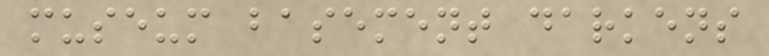museum basement darkens
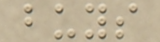buys
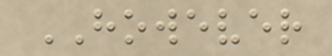HOWEVER
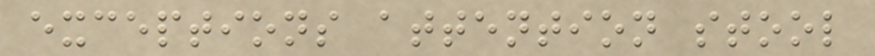exceptions attention stool
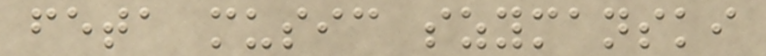feta music szymanski
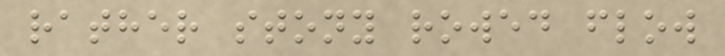rather stony rowed flow
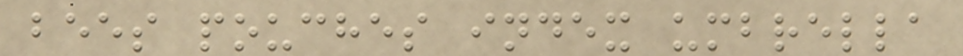bees pouches index umbrella
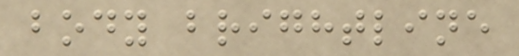body brightline
